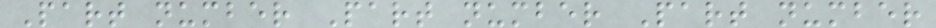Part number Part number Part number
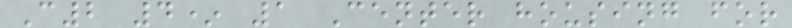C2 4* 1 Center housing for
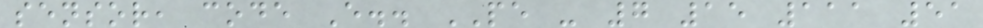sensor, code E.. PE - 7 15 111 51
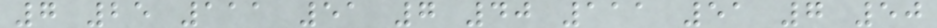7 25 111 51 7 40 111 51 7 50
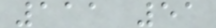111 51
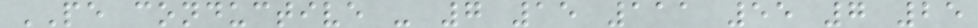PE conductive - 7 15 111 55 7 25
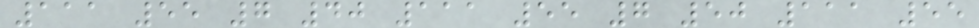111 55 7 40 111 55 7 50 111 55
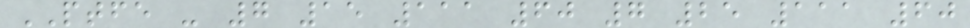PTFE - 7 15 111 60 7 25 111 60
